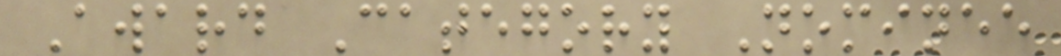Award Category Nominee
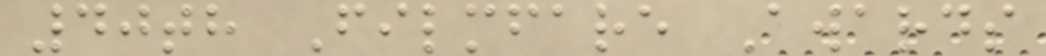40th Filmfare Awards
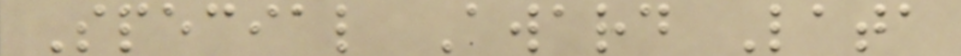Special Award Lata
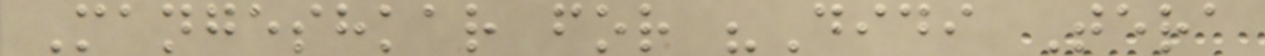Mangeshkar for "Didi Tera
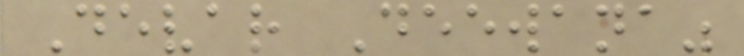Devar Deewana"
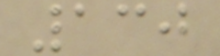130
